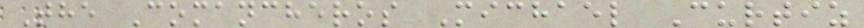The Comancheros Michael Curtiz
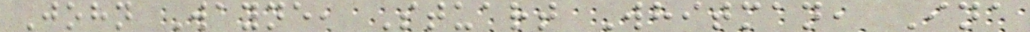John Wayne, Stuart Whitman, Ina
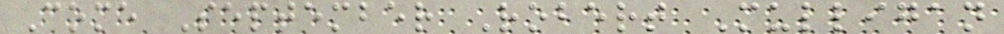Come September Robert Mulligan
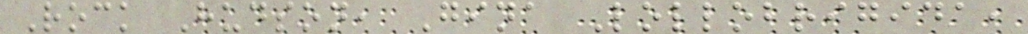Rock Hudson, Gina Lollobrigida,
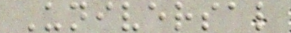Universal
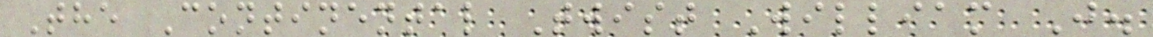The Continental Twist William J.
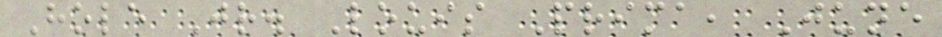Hole Jr. Louis Prima, June
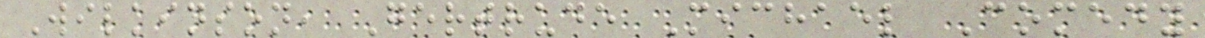Wilkinson, Gertrude Michael Comedy
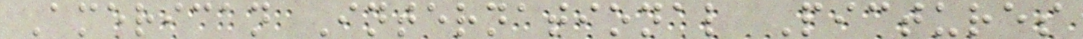American International Pictures
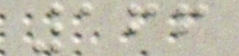166
